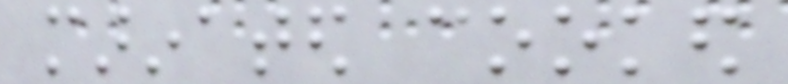marinated cooked
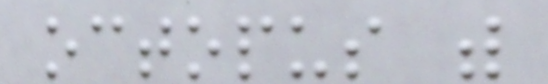octopus with
